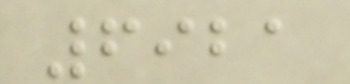6921
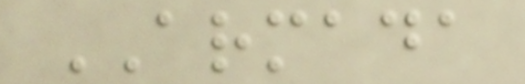ARMADA
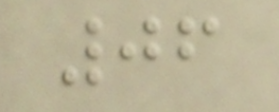06
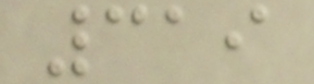319
